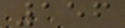156
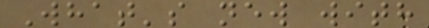What's new with
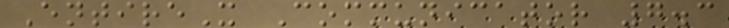EntireX Communicator 7.3
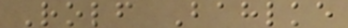Rolf Bahlke
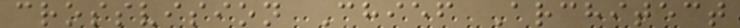crossvision Chief Architect
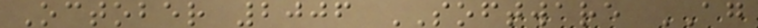October 2006 SOFTWARE AG
